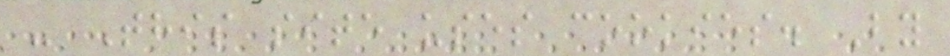- This site uses cookies. By
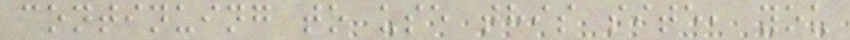continuing to use this site, you
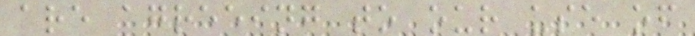are agreeing to our use of
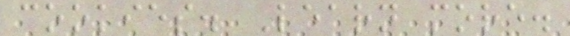cookies. Learn more.
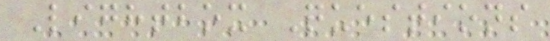Lightbox Questions
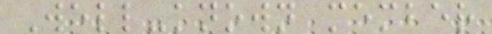Well-known member
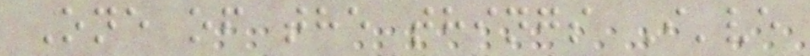One of the things I've
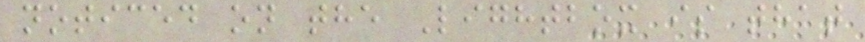noticed on the Lightbox is that
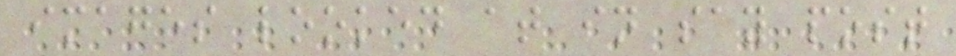images looked at in say post
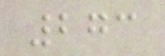273
